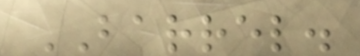BARREL.
